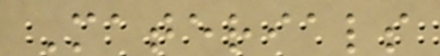Materials
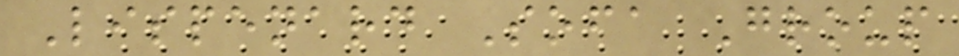Lispenard Sofa Group
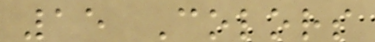15 Colors
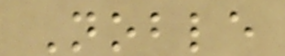Noble
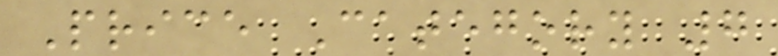Price Category 7
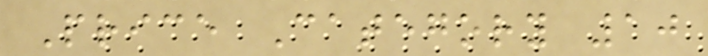Price Category 10
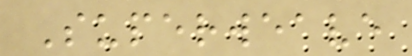Superweave
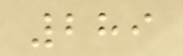289
